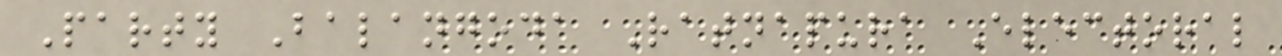Party Balangoda Ratnapura Electoral
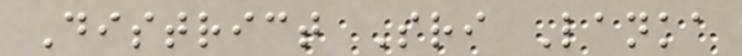District Sri Lanka
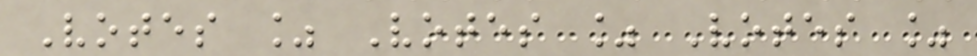Votes % Votes % Votes %
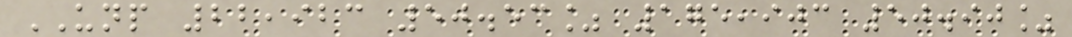UNP 22,923 50.53% 175,903 50.90%
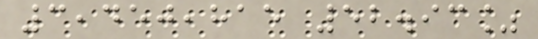3,450,815 52.93%
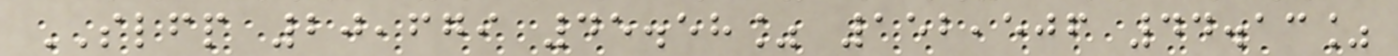SLFP 20,679 45.58% 152,506 44.13%
